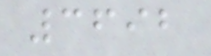3692
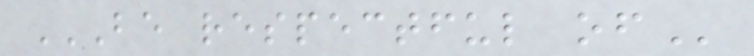BE RESPECTFUL OF
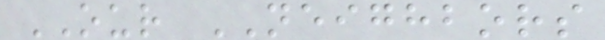OUR NEIGHBORS
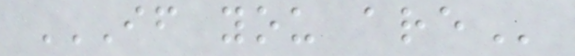IF YOU ARE
